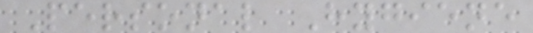Personal Hygiene
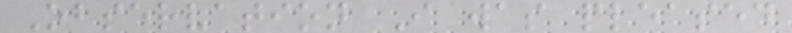Observation I was pleased
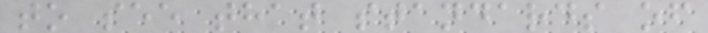to see that standards of
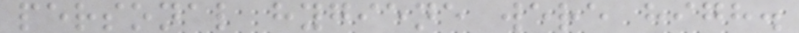personal hygiene were high.
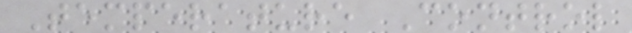Temperature Control
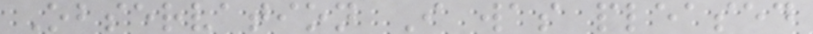Observation I was pleased
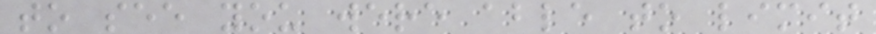to see you were able to limit
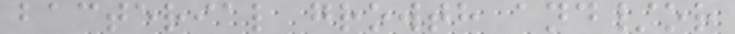bacterial growth and/or
